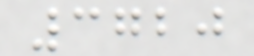3720
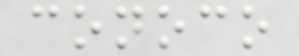conoco
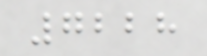7228
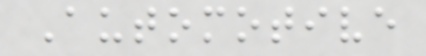Automotive
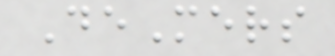DeMers
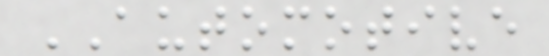AUTOMOTIVE
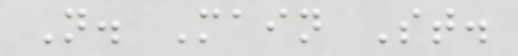N. Main St.
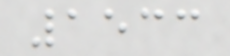1533
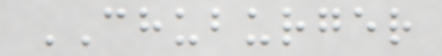CHUBURGER
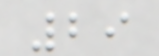29
